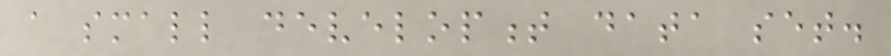a small development data set.
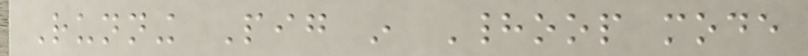Running Pig in Hadoop mode
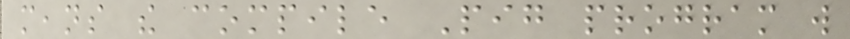means the compile Pig program will
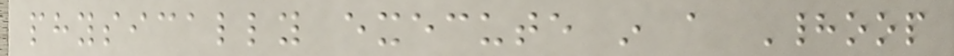physically execute in a Hadoop
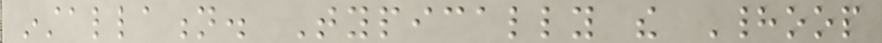installation. Typically the Hadoop
